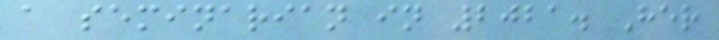a seminarian in 2021. Her
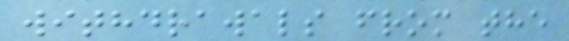withdrawals from the
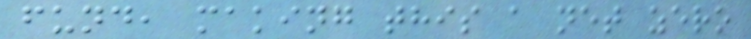fund, making this a net zero
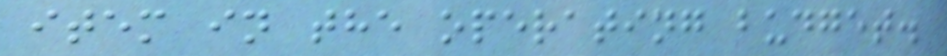item in the operating budget.
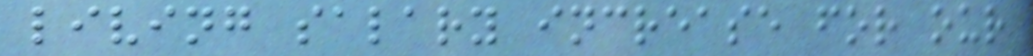living salary increase for our
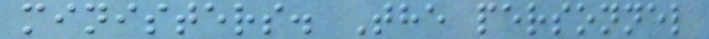ministers. The personnel
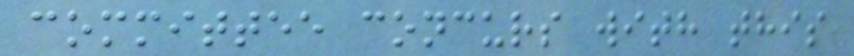committee concurs with this
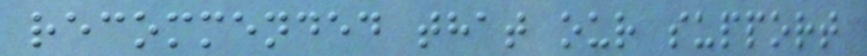recommended that our support
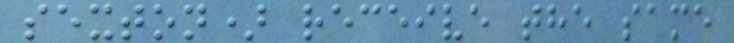sexton) receive the same
